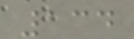134
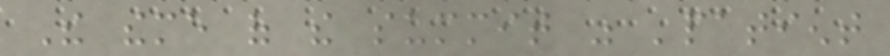The theme of the summit was 'patient
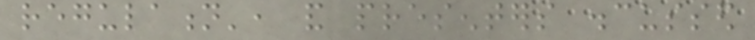regulation', and presenters discussed
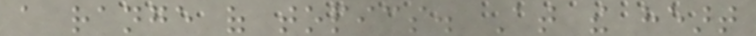a range of topics. At the heart
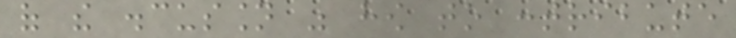of the discussion was how to contribute
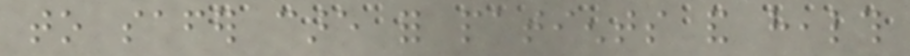to safer care for patients and health
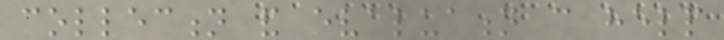collection and evaluation can help
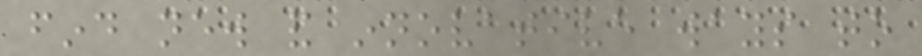find new and innovative ways to
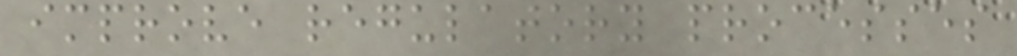improve regulatory processes
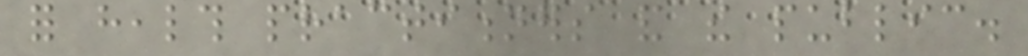for health practitioners and the public.
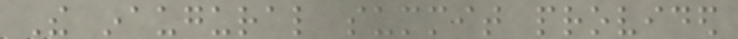The inaugural summit provided
